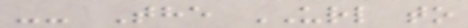-- The URL to
